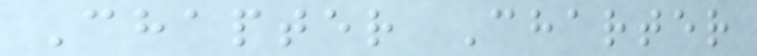Chapter Charter
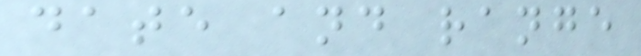date and range
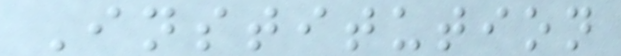Institution
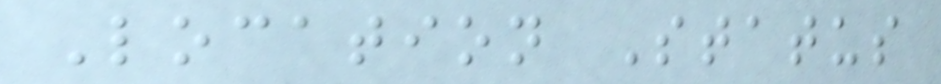Location Status
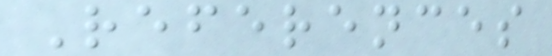References
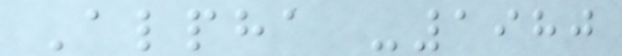Alpha -1980
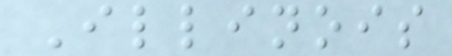Illinois
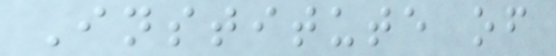Institute of
